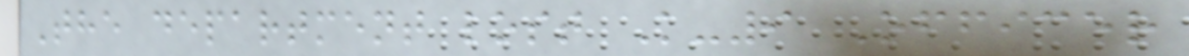The department lost K-9 Officer
